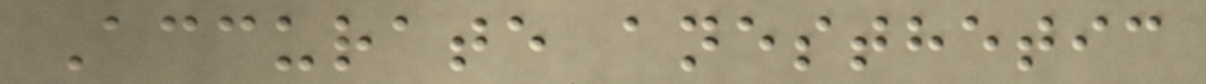Accurate anesthetic
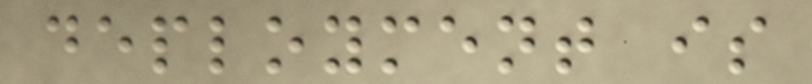deployment is
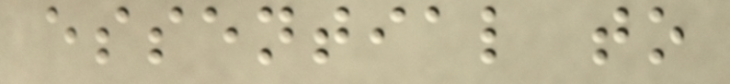essential to
